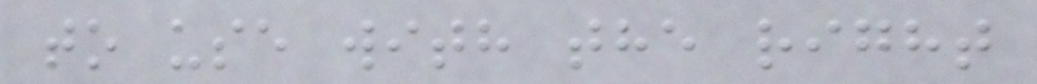to use with the right
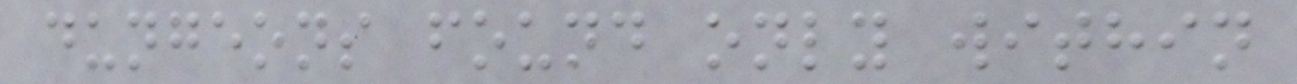dungeons found only within
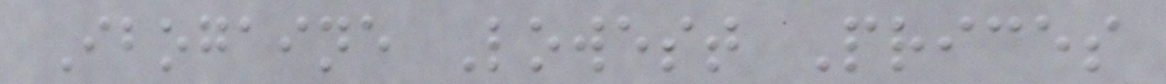Ibogaine Lowest Prices
